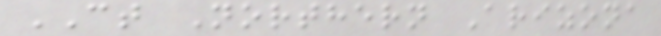CT Northern Arizona
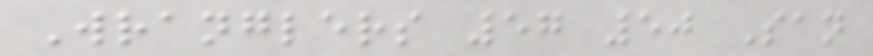Wranglers 57 50 San
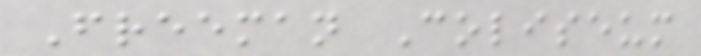Freeman Coliseum
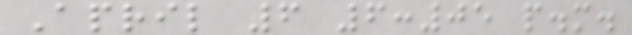April 6 6:05 p.m.
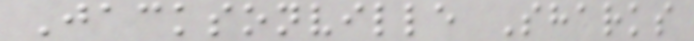Jacksonville Sharks
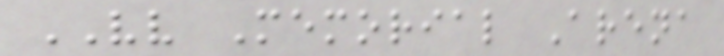VV Memorial Arena
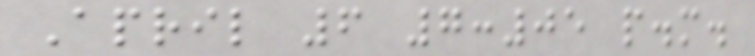April 6 7:05 p.m.
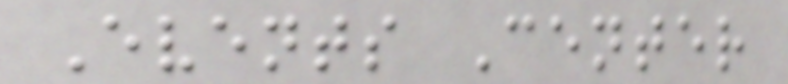Events Center
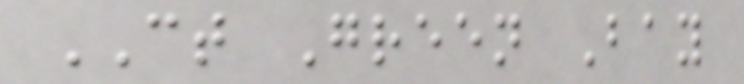CT Green Bay
